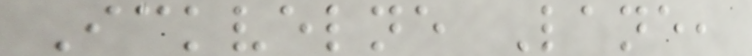Ickvelne Lane,
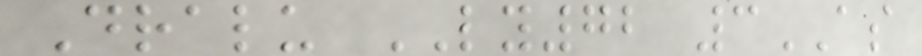Dralu LY72 3AS
